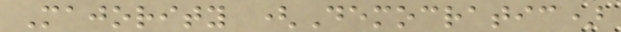Majority (Democratic)
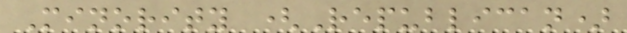Minority (Republican)
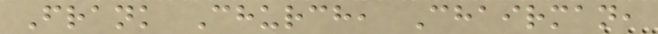Frank Church, Chairman,
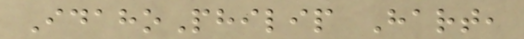IdahoPhilip Hart,
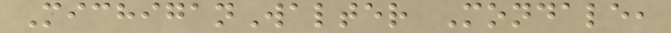MichiganWalter Mondale,
